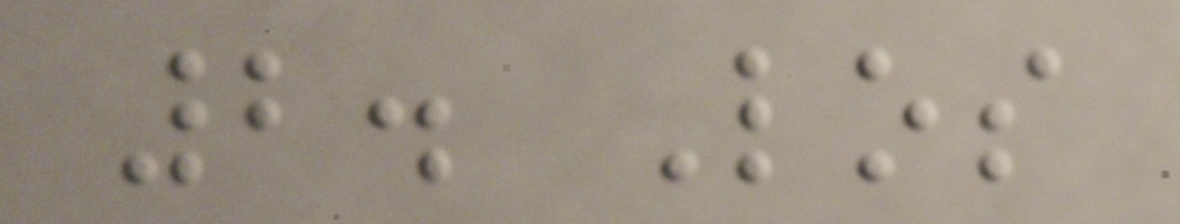2. Los
